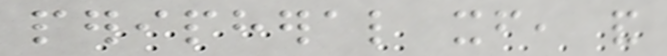peripheral itself, and
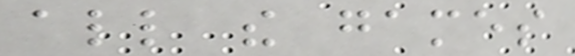all the games
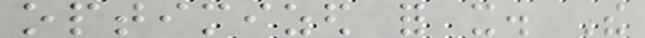optimized for it. The
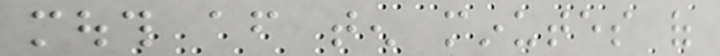mouth after ten minutes of
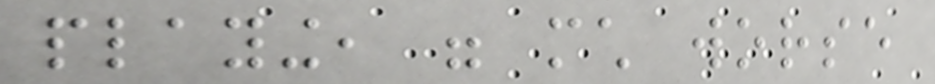playing, were much worse
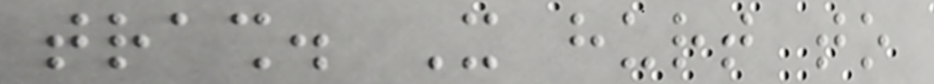trash. It hurt to
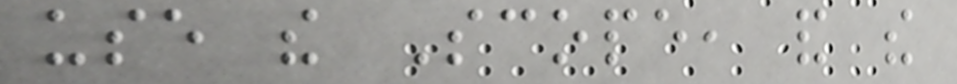use the Scope, and the
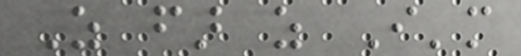As far as I'm
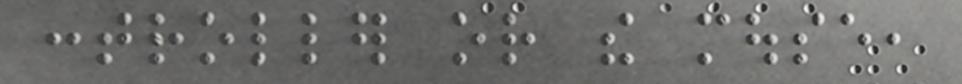controller or the mouse,
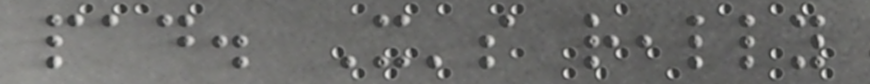pad. It's really
